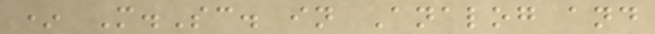* M.Sc. in Analog and
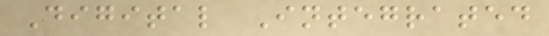Digital Integrated
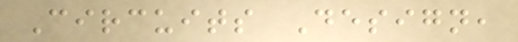Circuits Design,
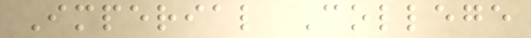Imperial College
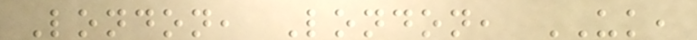London, London, UK,
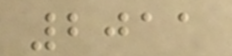2011
